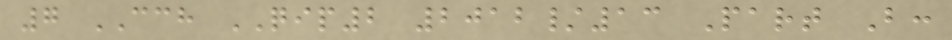7 CCH QIP2 2012/13 Part B:
